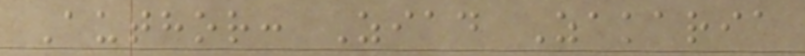Author: Ziad Zakaria
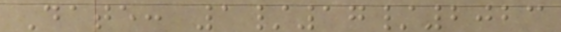Date: 1/17/2023
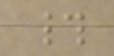#
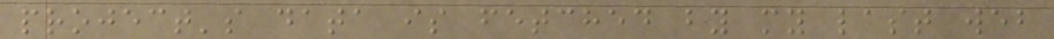project's data is fetched by my last web
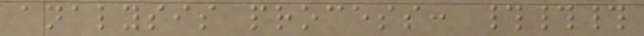analysis process: ###
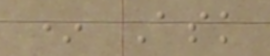* Ask
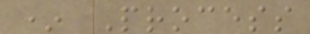* Process
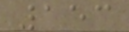153
